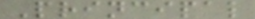Principal
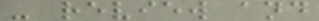- review and
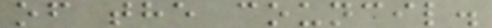of the council.
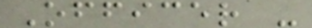Officer -
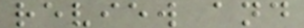review and
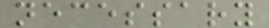necessary
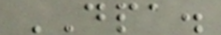DPA.
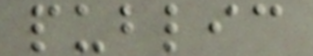public
